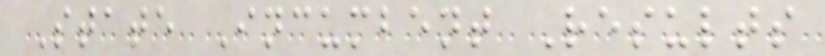State Incumbent Results
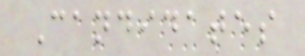Candidates
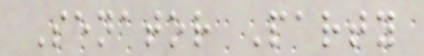Senator Party
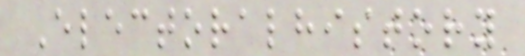Electoralhistory
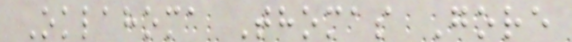Oklahoma Thomas Gore
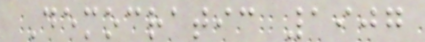Democratic 1907
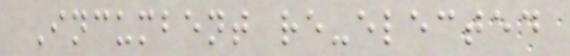Incumbent re-elected
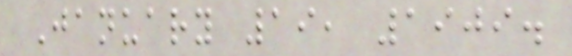January 19, 1909.
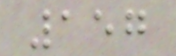157
